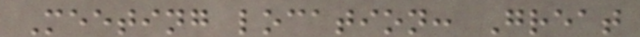Meeting location: Great
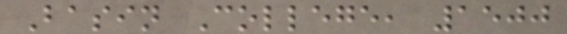Basin College, 1500
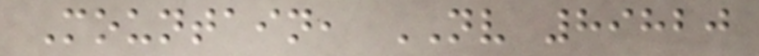Mountain, NV 89820
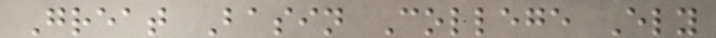Great Basin College Ely
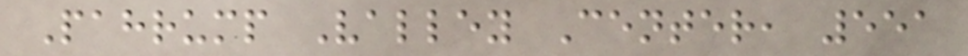Pahrump Valley Center, 551
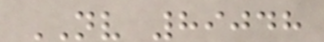NV 89048
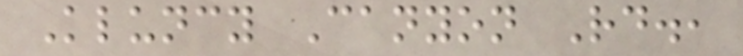Kluncy Canyon Rd.,
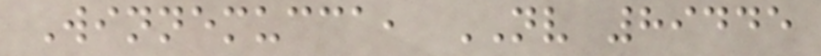Winnemucca, NV 89445
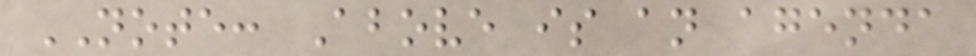NOTE: Above is an agenda
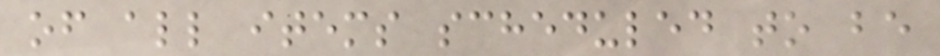of all items scheduled to be
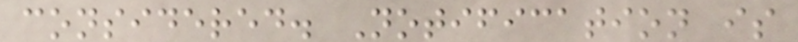considered. Notification is
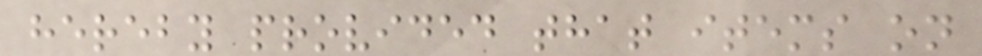hereby provided that items on
